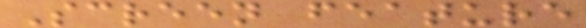Screen feature
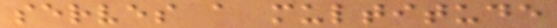serves a multitude
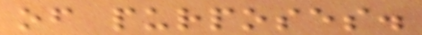of purposes.
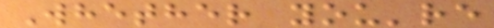Whether you're
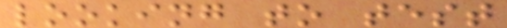looking to test
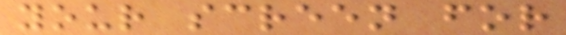your screen for
